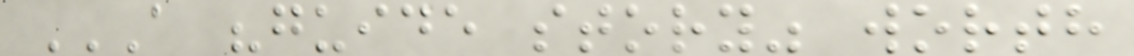A "GUIDE STORY" WORTH
